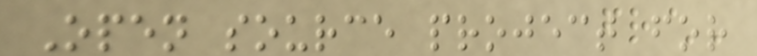Open source project for
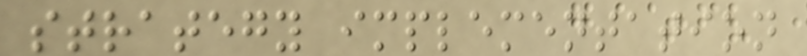strategy implementation
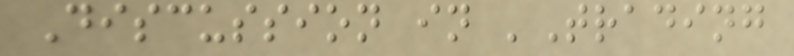Discussion in 'Trading
